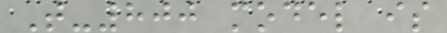T-800 model is
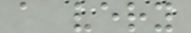a very
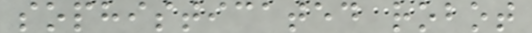sophisticated robot
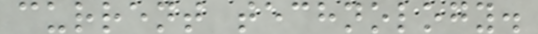current technology.
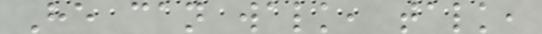He can walk, talk,
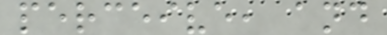perceive, and
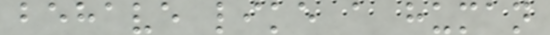behave like a human
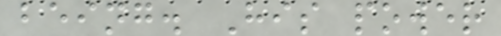being. His power
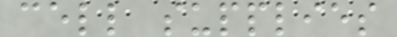cell supplies
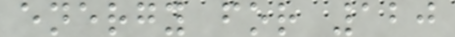energy for 120
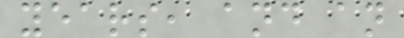years, and an
